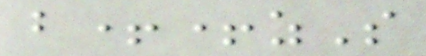b++zS
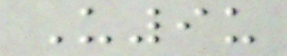U9u
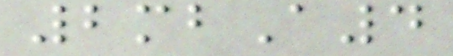2mbA4
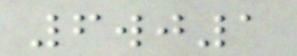6wj1
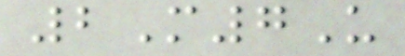2M7U
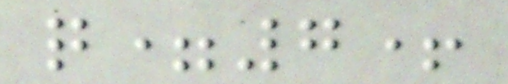q=7+
